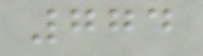774
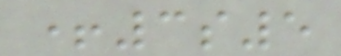+3s5
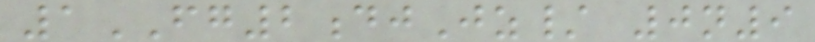1FG2djJz/ 0n9
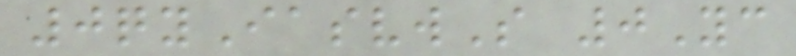0qyIasvwS 0Yc
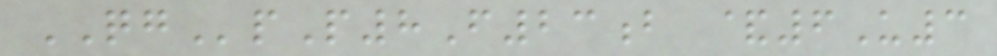QGpP8F23b &6U3
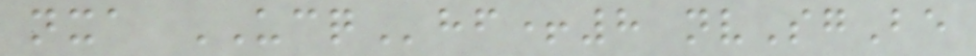nxa UCQhf+8 nvSgBe
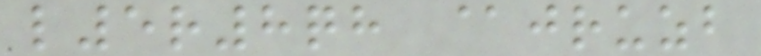l5r8qh @jruzb
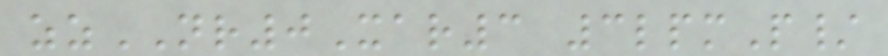zzNR0Xar3 3lpmP/
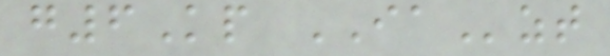g6Kp IAzt
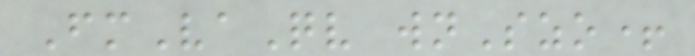FmVaQv wnSzo+
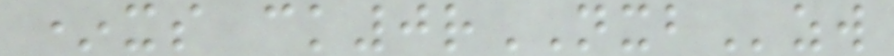*xs ck0rNXBzw
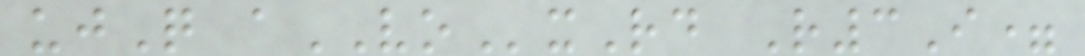ujQ aVOxRd R3I=
